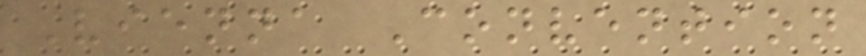Vienna Convention
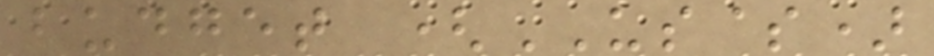budget (US$)
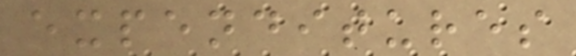expenditures
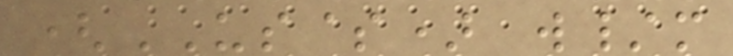(US$) w/m
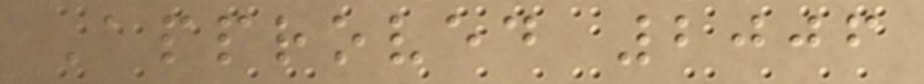Approved 2006
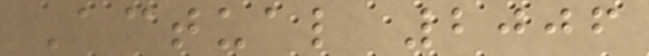Actual 2006
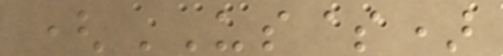(US$)
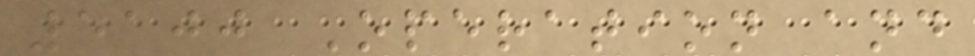5100 Operation and
